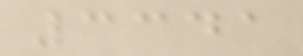3341
